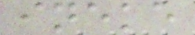ineke
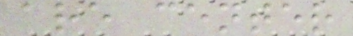are center
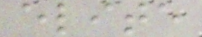elite
